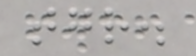together.
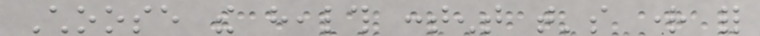Choose the health content that's right for
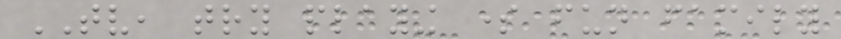TV, try playing some fun family
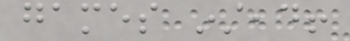games instead!
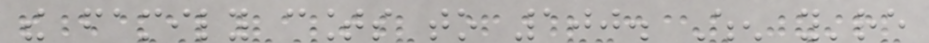the family counts to 100. When you're
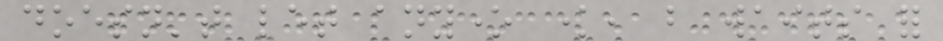doesn't let anyone know, but waits for
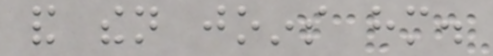and then joins him.
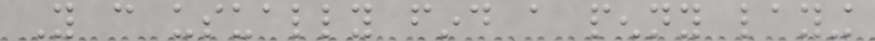You can usually find a penny laying
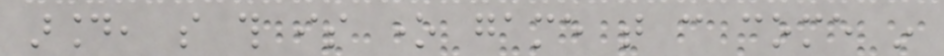around, so this is one game that can come in
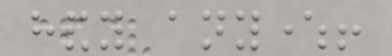handy anywhere!
